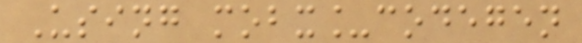Using mobx_codegen
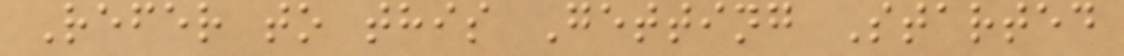Refer to this Getting Started
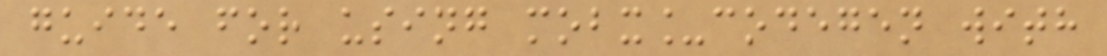guide for using mobx_codegen with
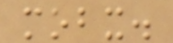mobx.
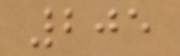205
